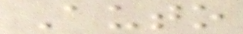Auto
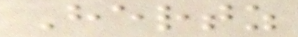Hertz
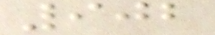902
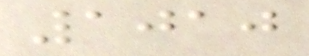1010
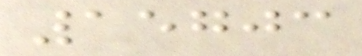15703
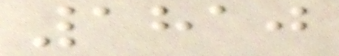1810
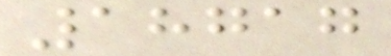18717
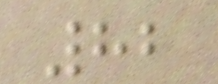82
